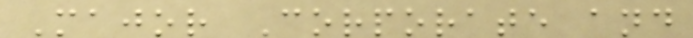Major Corporate and
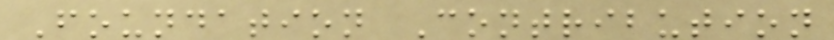Foundation Contribution
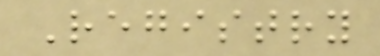Registry
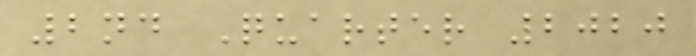2nd Quarter 2020
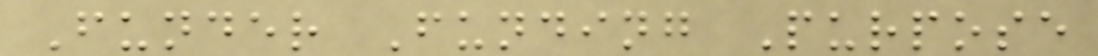Funder Funding Purpose
